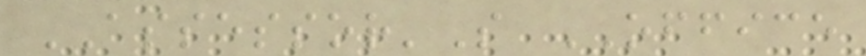ASSESSOR'S OFFICE
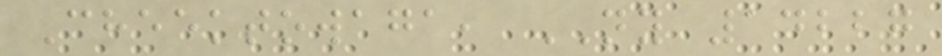Cheektowaga, NY 14227
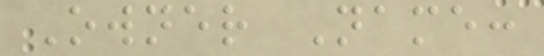Owner Name:
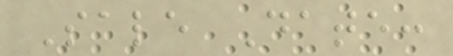Sale Date:
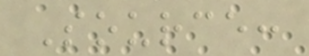Source:
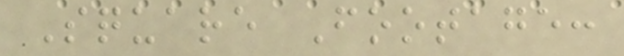Square Footage:
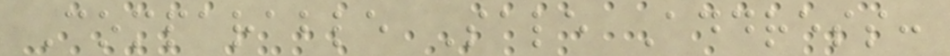Comparable Sale Address:
